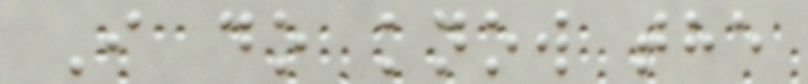I do know the
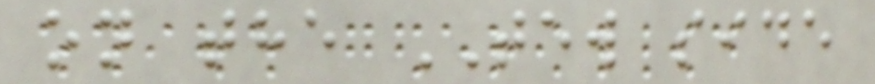on the TEW side
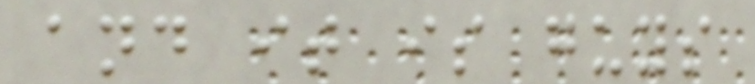and it is guys
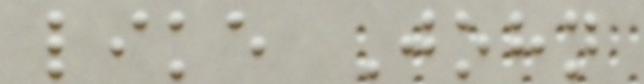like John
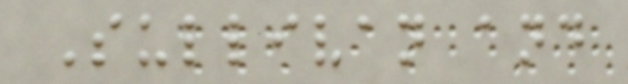Sullivan and
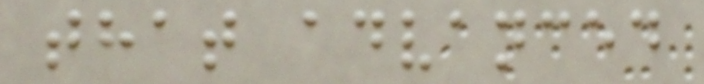that advanced
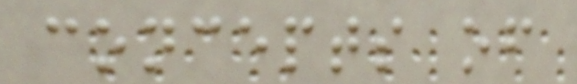concepts of
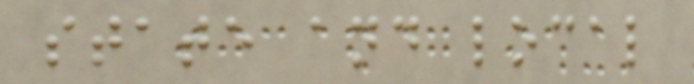state and local
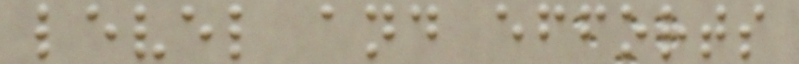level and efforts
